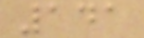141
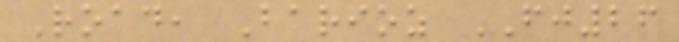Road, Barioz FJ26
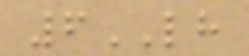6LH
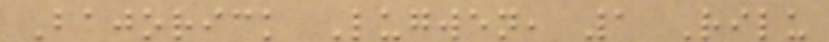Bajorick Lugwen, 1 Rilu
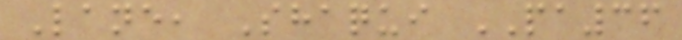Lane, Shaqui PA36
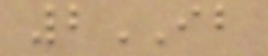2IB
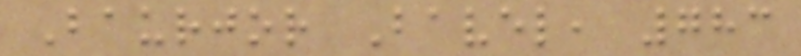Baurjor Bavel, 783
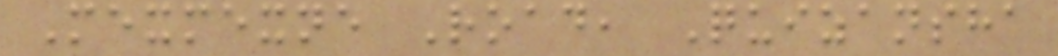Mexmexne Road, Quizansha
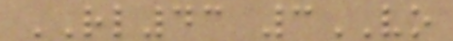RL43 3VO
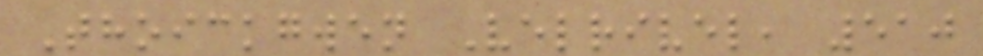Thoickgwen Velrivel, 510
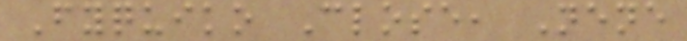Fyquiko Close, Nene
